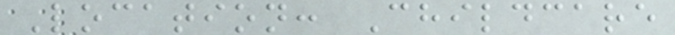Location: Childcare
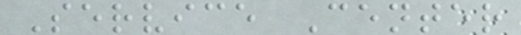Service Center
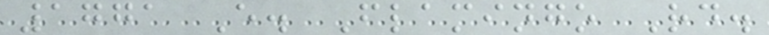1771 E. Flamingo Rd.
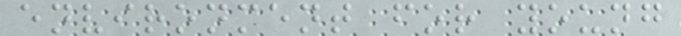environment for young
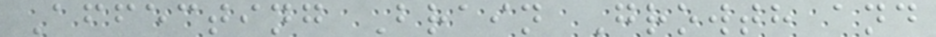Affecting Brain Growth and
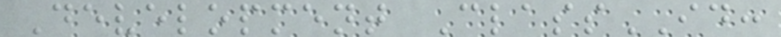Development ClassID:
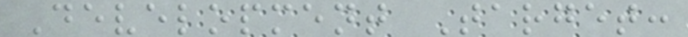Development Target:
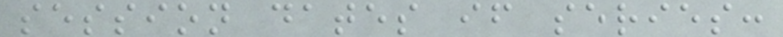session dates if series:
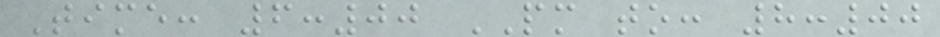Time: 6:00 PM to: 8:00
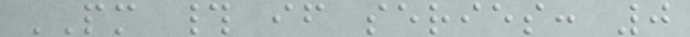PM # if series: 0
